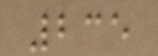235
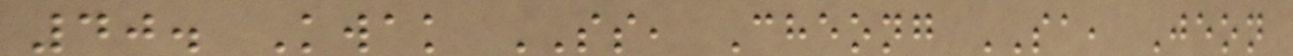40. Kwak SS, Cheong SA, Jeon
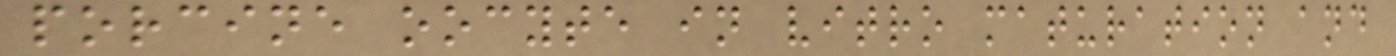porcine oocyte in vitro maturation and
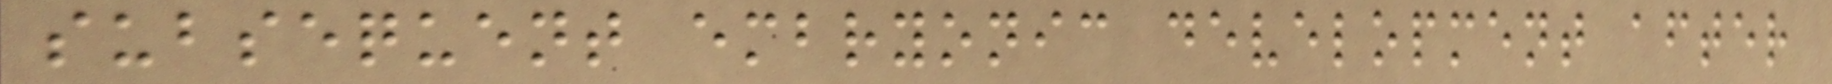subsequent embryonic development after
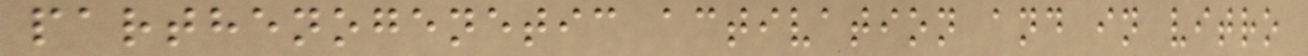parthenogenetic activation and in vitro
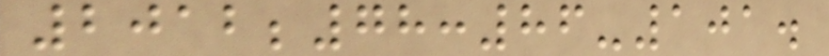2012;78:86-101.
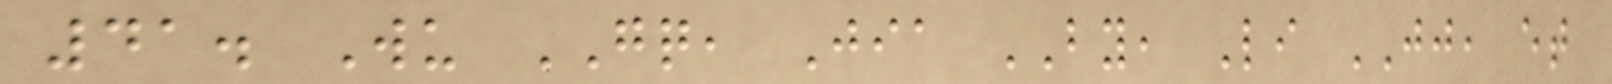41. Wu GQ, Jia BY, Li JJ, et
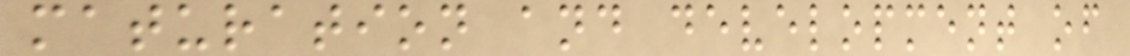maturation and development of
